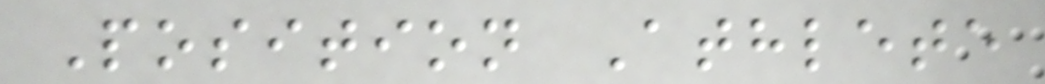Position Athlete
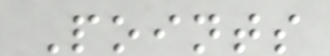Points
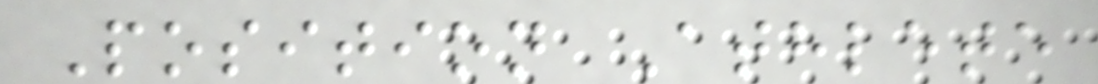Position Athlete
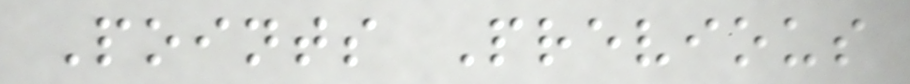Points Previous
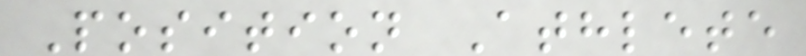Position Athlete
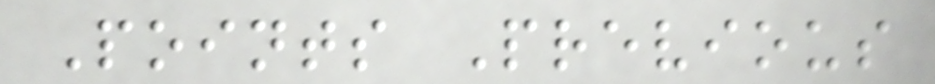Points Previous
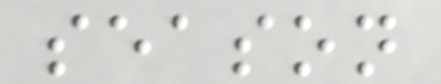season
